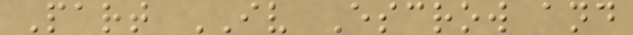Part IV Escrow and
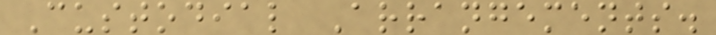Custodial Arrangements.
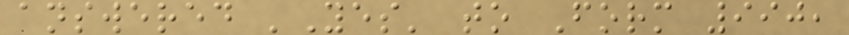answered 'Yes' to Form 990,
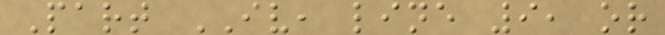Part IV, line 9, or
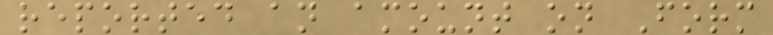reported an amount on Form
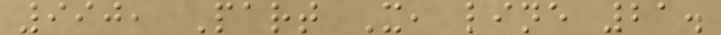990, Part X, line 21.
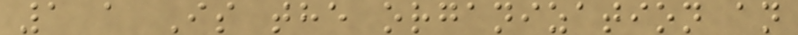1 a Is the organization an
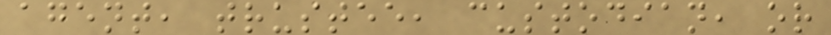agent, trustee, custodian, or
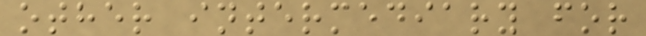other intermediary for
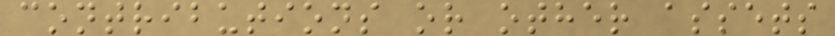contributions or other assets
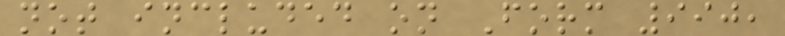not included on Form 990,
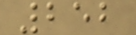252
